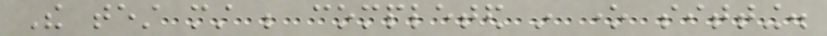The test must be completed in one sitting.
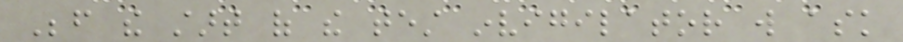Before the start of the test invigilator will ask
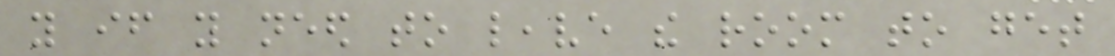you if you need to leave the room to get
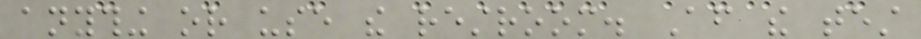anything or use the restroom. After the test
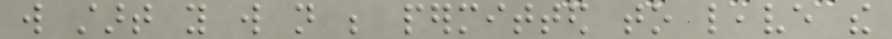will start you will not be permitted to leave the
